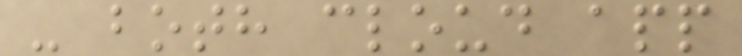- both cloud app
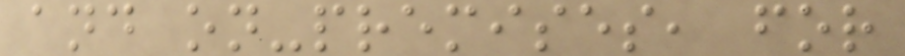and on-premises, for
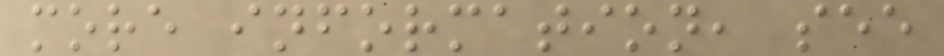more information, see
